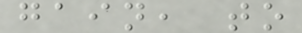gain, to
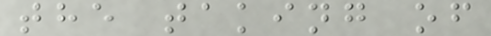the taking of
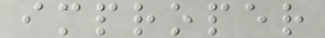improper
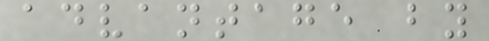advantage by
